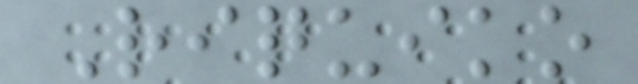Riquiko
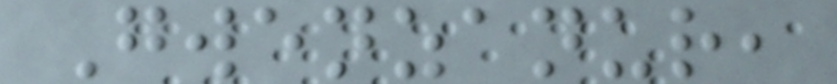Gwenzanur,
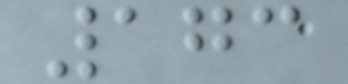173
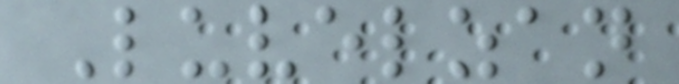Luvelzan
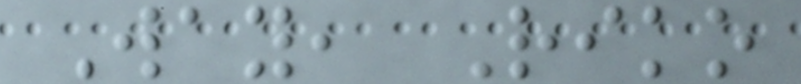Way, Riko
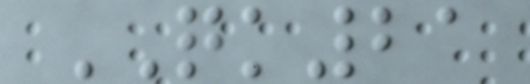QK21
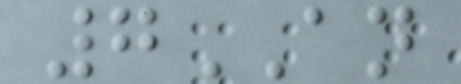7AN
